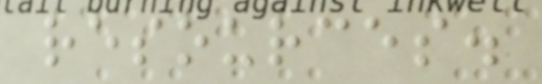resources.
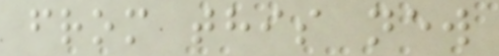from this new
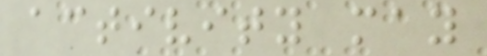activity may
